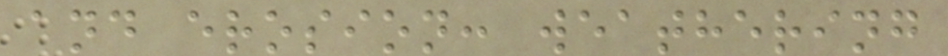and erosion: weathering
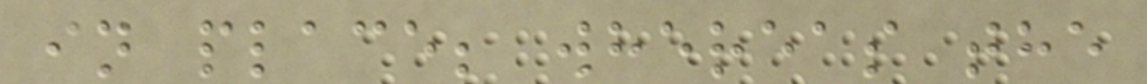in place; whereas the
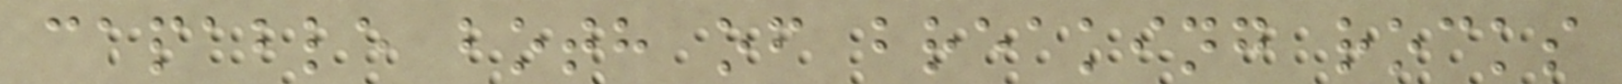capable both of breaking rocks
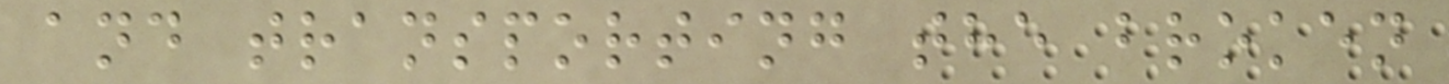and transporting the broken
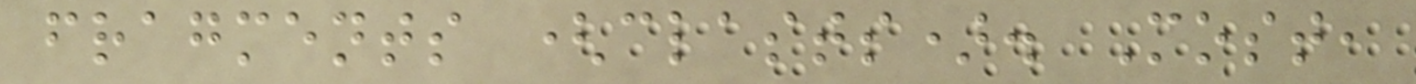fragments (clasts). Most,
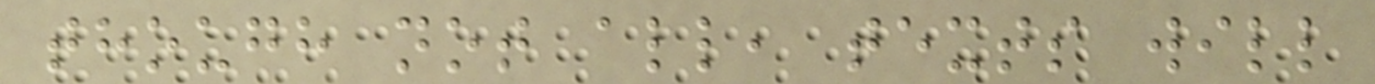though not all, texts will
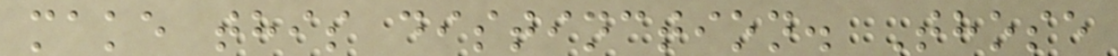make this distinction. Those
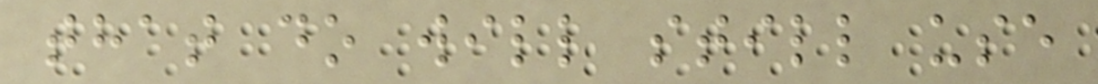that do will still use
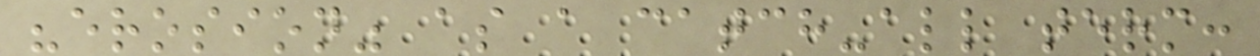"erosion" as a catch-all term:
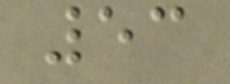53
